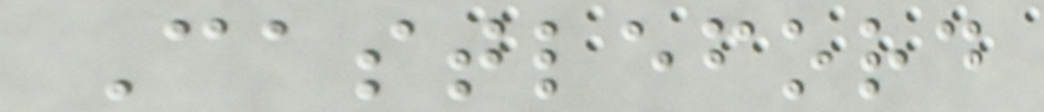Castleford
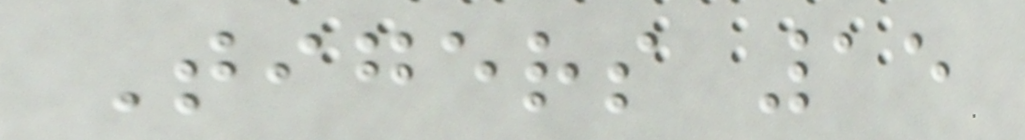Tigers 15
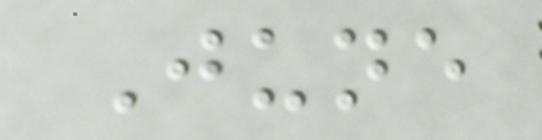June
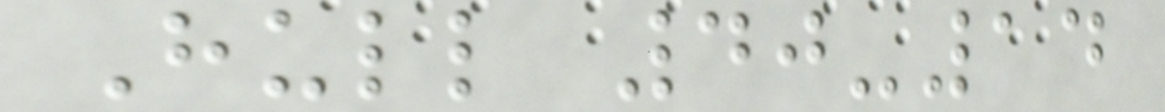Hull 40-14
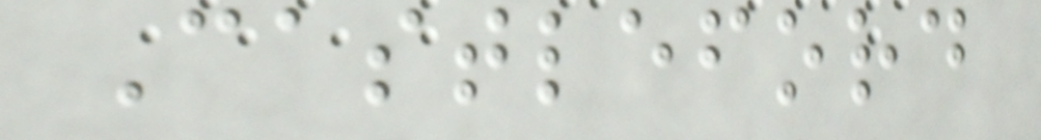Castleford
